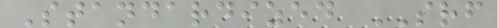Standardized SRF
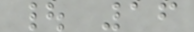| 16
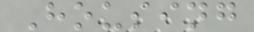Housing
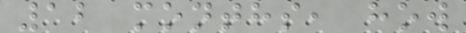12 months, how
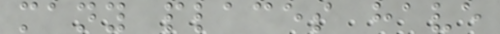many places have
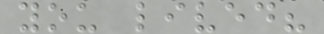you lived?
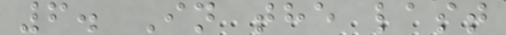6. In the last
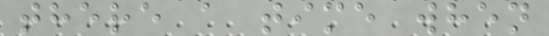there a time when
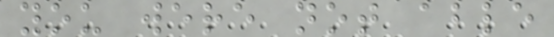you were not able
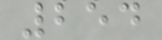254
